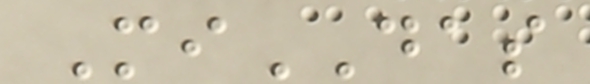MiDAS
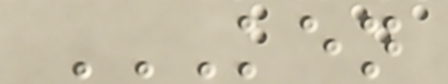KEN
